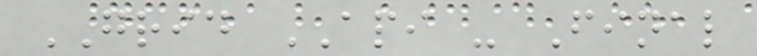GRID API - Final
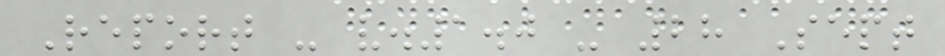Report - v.1.0 - 28 Sept
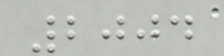2004
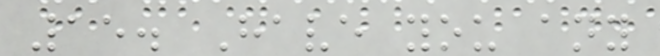15. Have you any
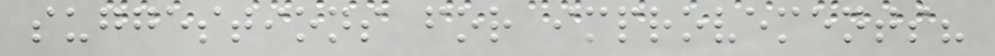suggestions for improvements?
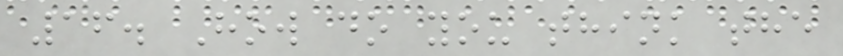16. How do you think the
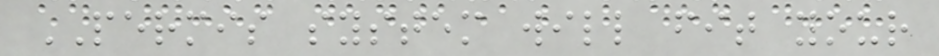PERMIS system will fit your
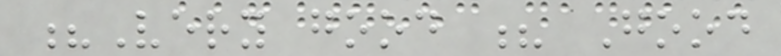?Very good ? Good
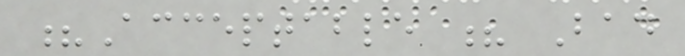?Acceptable ? Bad
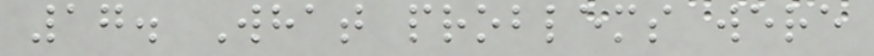17. What problems were
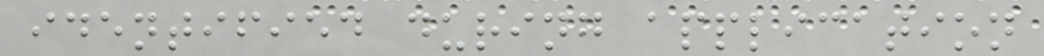identified during application
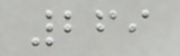269
